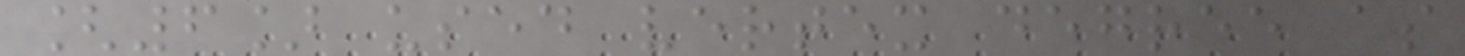[6] used vertex degree as
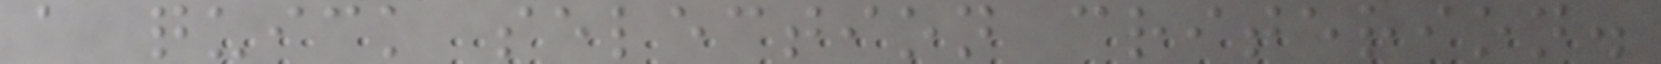a quick selection criterion.
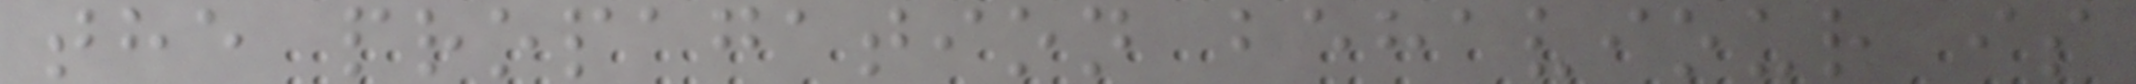the propagation behaviour is
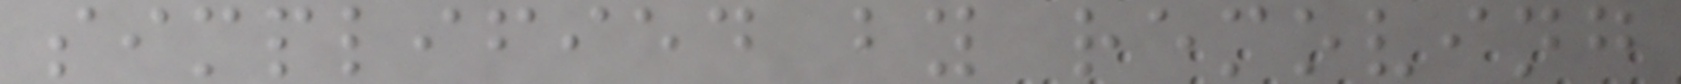simplified by removing
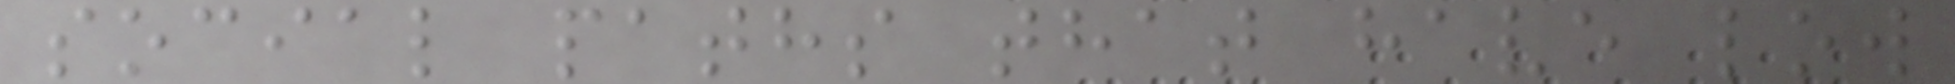social paths that have low
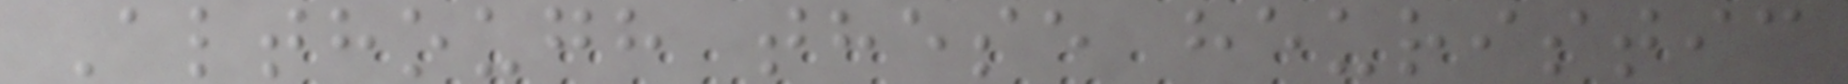Although these heuristic
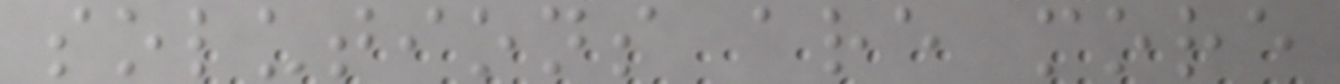solutions are more
